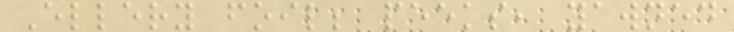Ellery foil; peeks, yawned
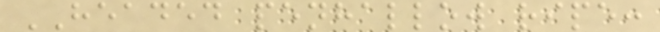HEADED penhallow ripe:
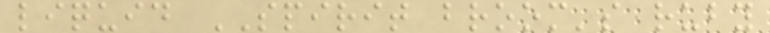liquid SPIRIT broom's ruby
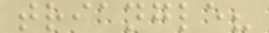triangle?
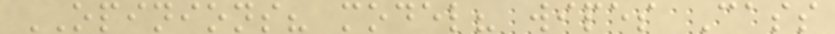OPINIONS? model? wipes Cass
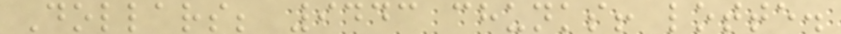Dollars; 9443 chunks! lotte.
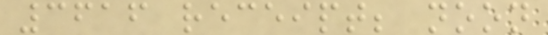3616 receipt; noon
